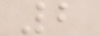2
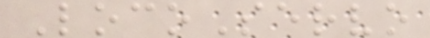LocoServo
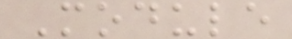Module
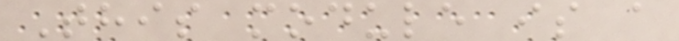This module is a
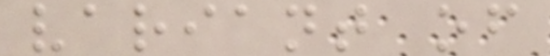variant of
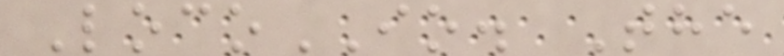LocoIO. The
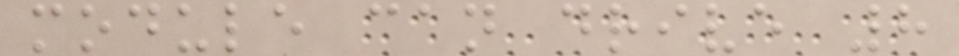module can drive 8
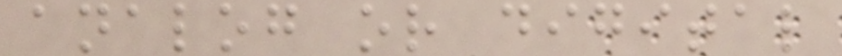analog or digital
